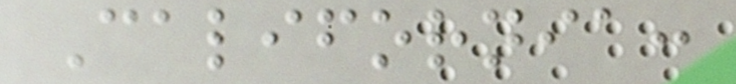California:
